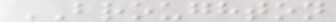BROUGHTON
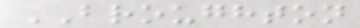BROUGHTON
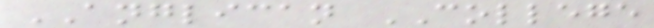ANGLICAN COLLEGE
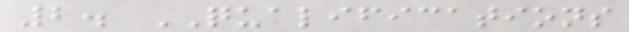2. QUALIFICATIONS
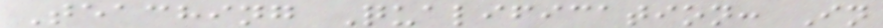Teaching Qualification: In
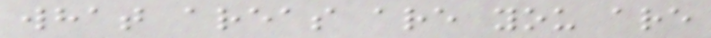what areas are you are
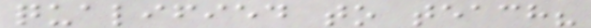qualified to teach?
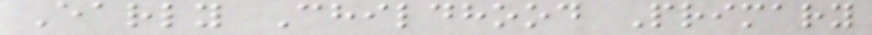Early Childhood Primary
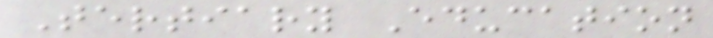Tertiary Education
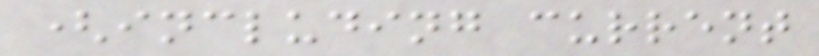(including current
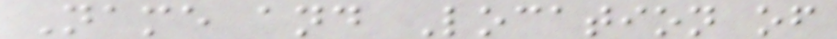Name and Location of
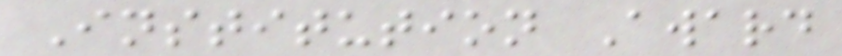Institution Award
